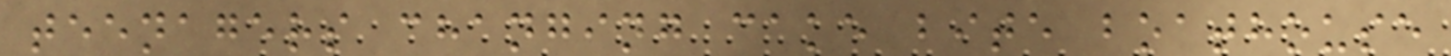teenagers changing cake bite boathouse
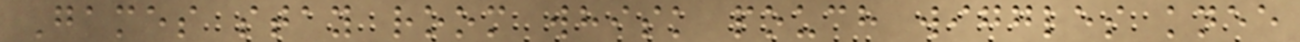Games stay room whisk pouch wiggles knee
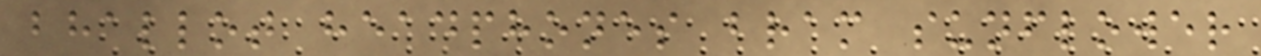bhallot headphones bram sunflower
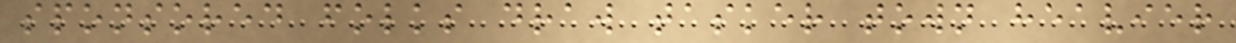sponsored folks draw tasker town heavier
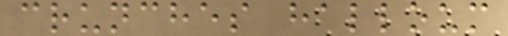crunches halloum
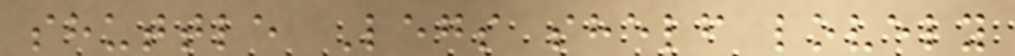shuttle Legs shelf lovely
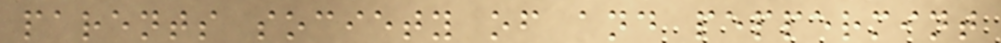parents society of and peppermint
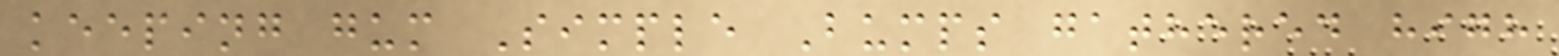keeping gum Simple Bumps gathered high
